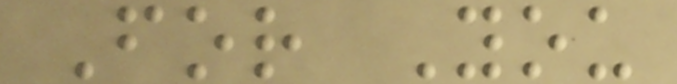For You
